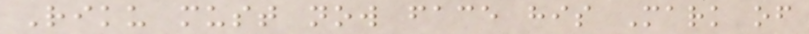Riku must now face his Mark of
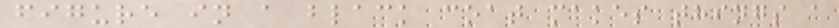figure in a black coat makes things a
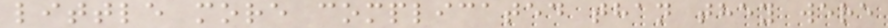little more complicated than they were
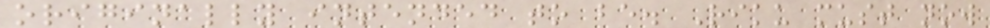originally intended to be. Riku must now
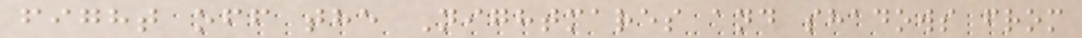fight off the Nightmares and shadows from
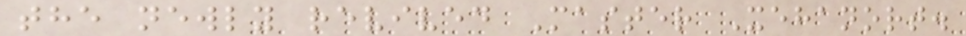the newly revived Master Xehanort.
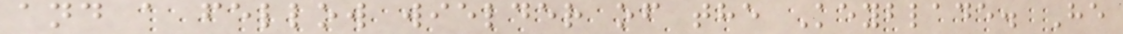and a fellow wielder of the Keyblade. He
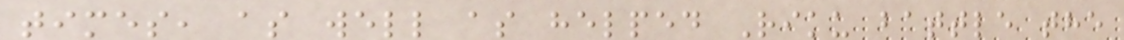times, as well as helped Riku battle the
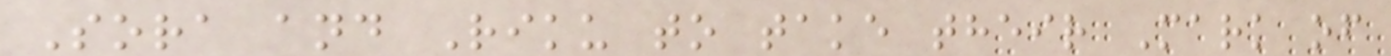Sora and Riku to take their Mark of
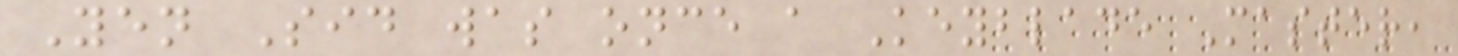Yen Sid was once a Keyblade Master,
